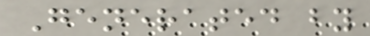Generated by
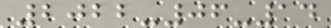2022-06-14
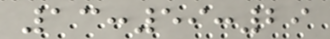13:59:29
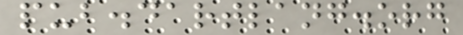pub.dartlang.org
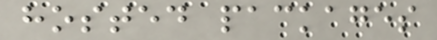hosted packages
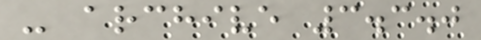- archive 3.3.0
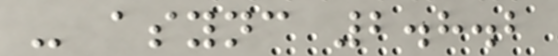- async 2.8.2
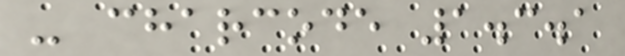- charcode 1.3.1
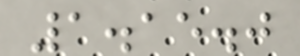1.15.0
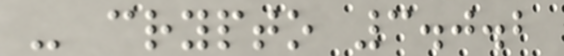- crypto 3.0.2
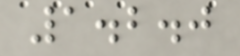1.2.0
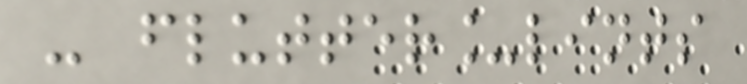- flutter_lints
